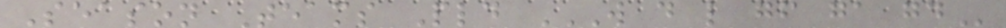Season Teams Pld W D L GF GA GD
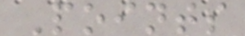Points
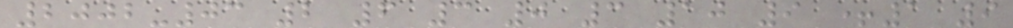2002-03 2 6 3 0 3 10 9 +1 9
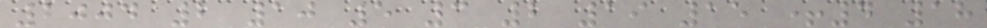2004 2 10 5 3 2 19 15 +4 18
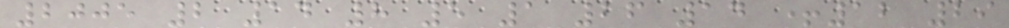2005 2 14 8 5 1 26 14 +12 29
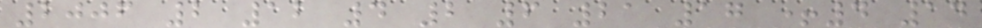2006 2 12 4 2 6 21 17 +4 14
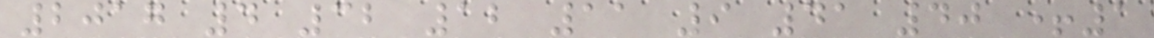2017 4 32 12 11 9 41 40 +1
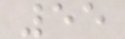55
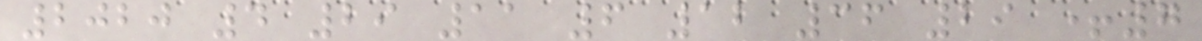2020 4 29 11 6 12 36 29 +7
